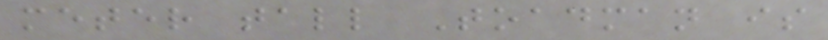meter tall Toadman is
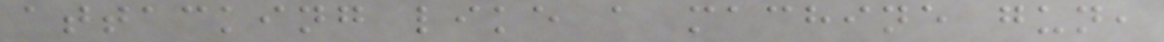attacking like a machine gun,
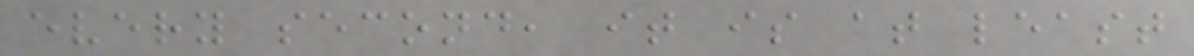every second, it is at least
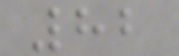82
